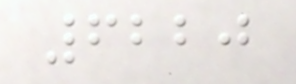6220
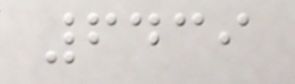6439
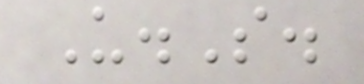U.S.
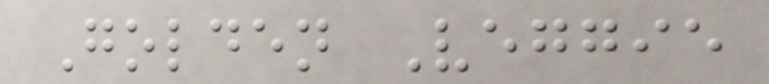Golden Veggie
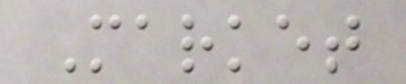Market
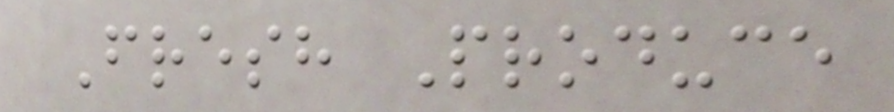Fresh Produce
